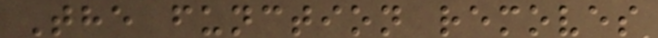The function removes
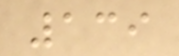139
